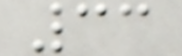33
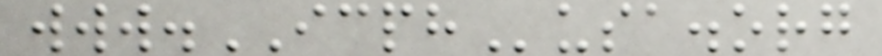www.ICPHusa.org
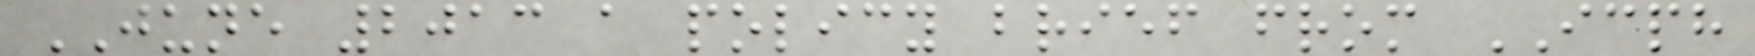JUNE 2013 a policy brief from ICPH
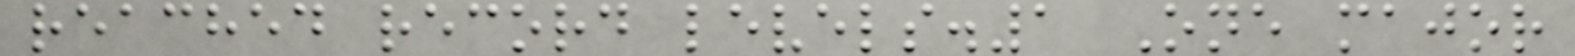reached record levels.1 One major
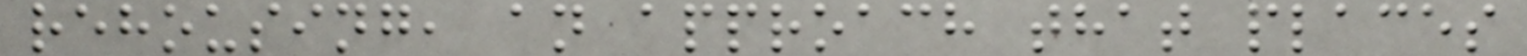rehousing, an approach that places
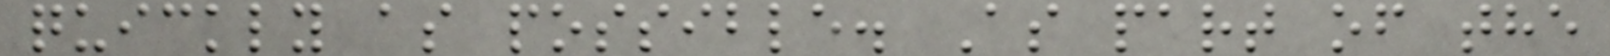quickly as possible. As part of the
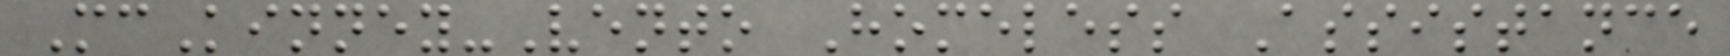McKinney-Vento Homeless Assistance
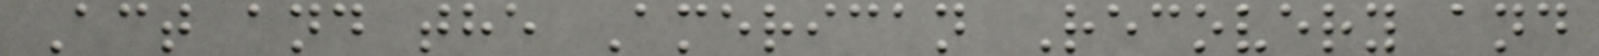Act and the American Recovery and
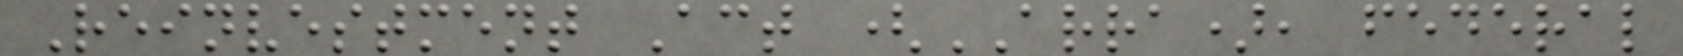Reinvestment Act (ARRA), federal
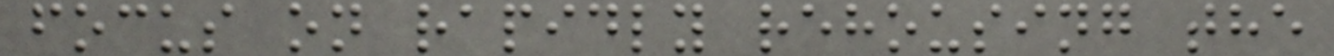focus on rapidly rehousing the
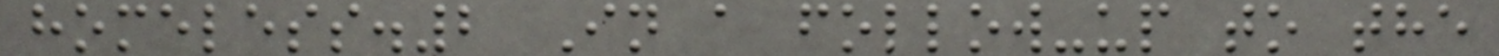homeless.2 In a follow-up to the
